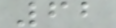62
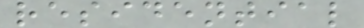residential
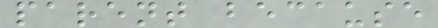parent because
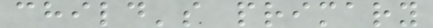child's primary
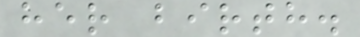her birth.
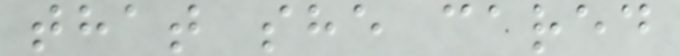that she cared
